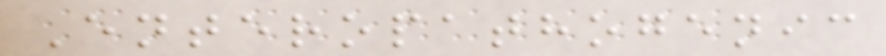Enteropathogenic
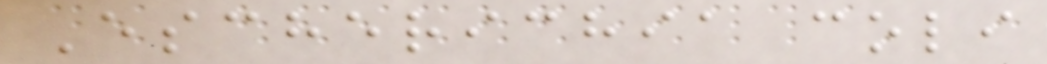Escherichia coli
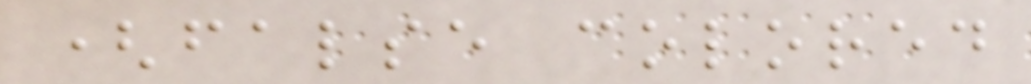(false colored
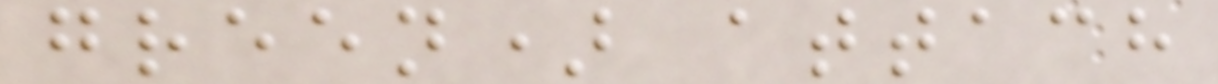green) attach
